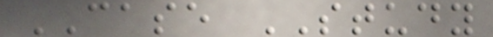CASE STUDY
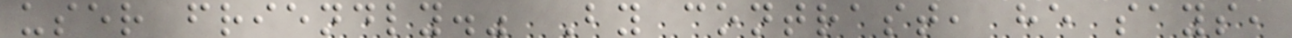user friendly." By contrast, he says,
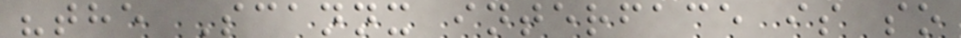"the Scannx interface is so
